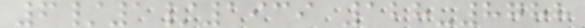6/1/1939 128-8788
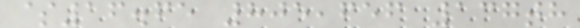$16.65 805,656 137th
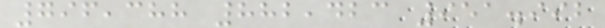796,388 882,423 951.992
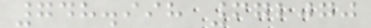748.998 672070
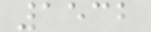1532
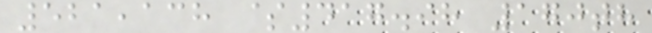521,138 $417.98 170th
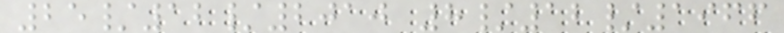25/12/2010 8/12/1966
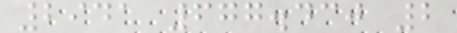2941 677.430 2
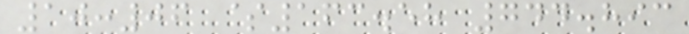10:06 $163.58 744.893
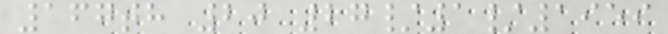167th 20 27/1/1959
